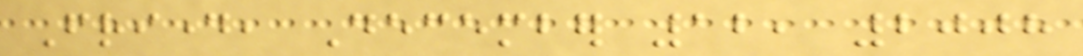Friday, December 12, 2008
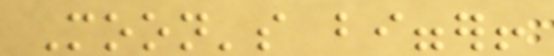Moon's bigger!
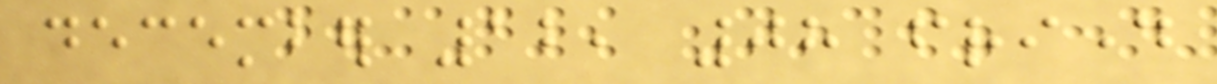december 12, 08 friday
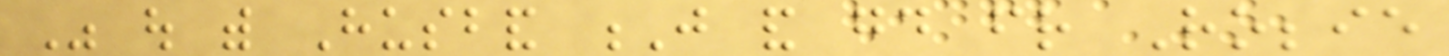Was out with Husband J and good friend Robbie
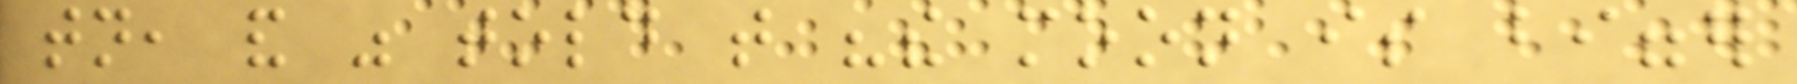tonight, and was told that "the moon is bigger
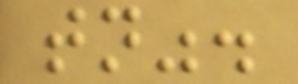tonight".
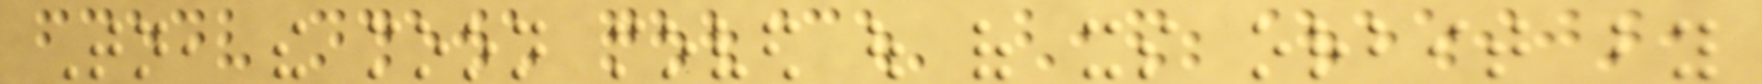Tonight, the moon moved out of its orbit by
